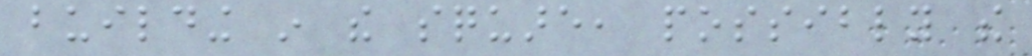building in the square, possibly the
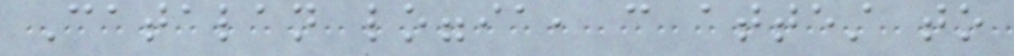Catalan loggia, can attest to
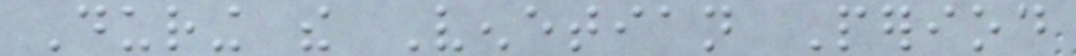During the Venetian Period
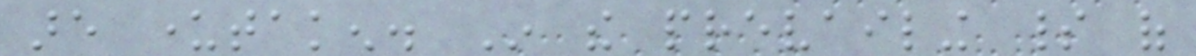are undertaken. In the prevailing spirit of
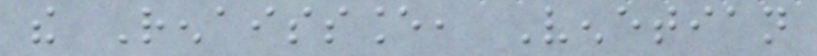the Renaissance, Venetian
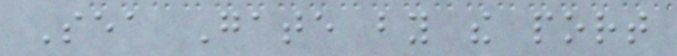Sea Gate by the port
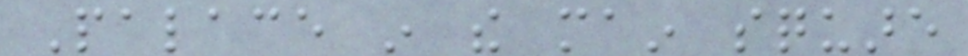Palace in the main square
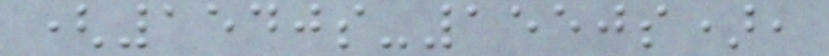(1540s-1550s),
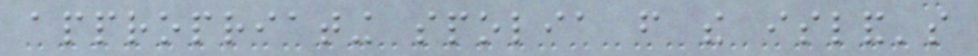appropriating spolia from the island's
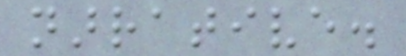narrative.
